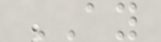AY
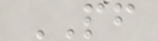PF
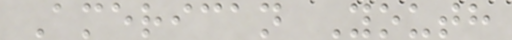American Youth
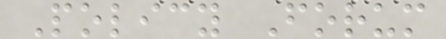Policy Forum
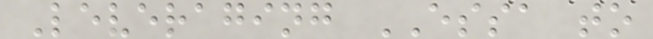Leveraging ESSA to
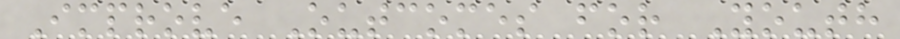Improve Outcomes for Youth
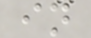in
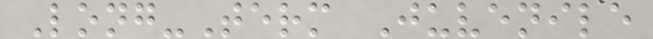Long-Term Juvenile
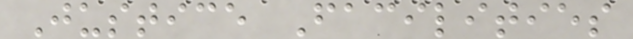Justice Facilities
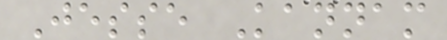Jesse Kannam
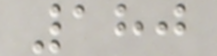180
